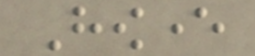However
